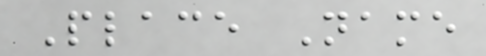Place Name
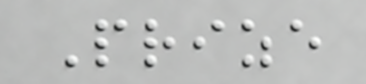Prize
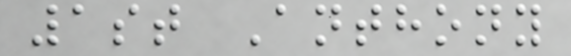1st Anthony
